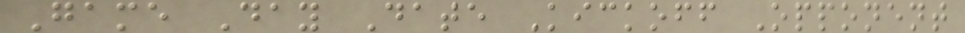Game Day Date Kickoff Opponent
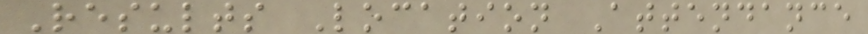Results Location Attendance
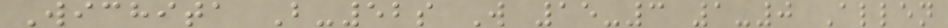Wichita B-52s W 15-3 1-0 Allen
